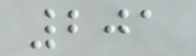201
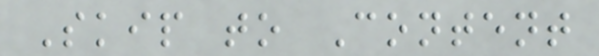Skip to Content
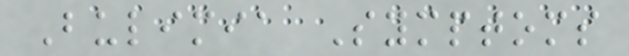Bulimia Symptoms
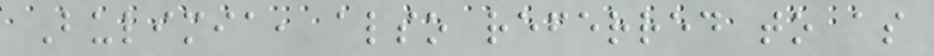Bulimia, also referred to as
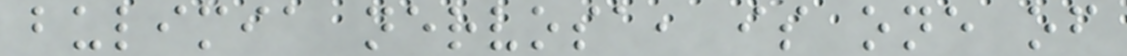bulimia nervosa, is one of
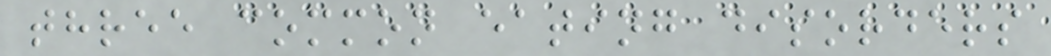three common eating disorders
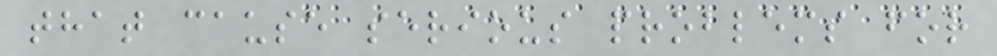that cause serious problems for
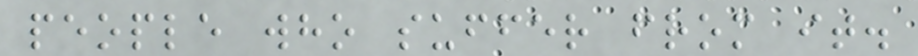people who suffer from it.
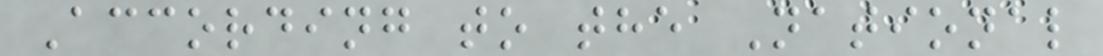According to the National
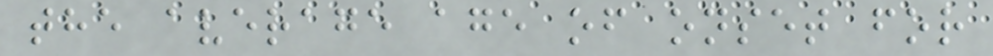the average age of onset for
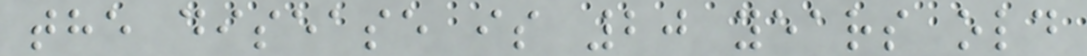the disease is 20 years old
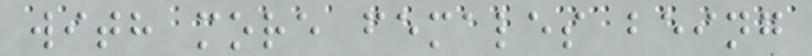with more females being
